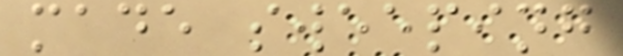made sweeping
